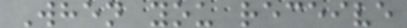When you receive
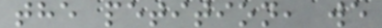the petition, we
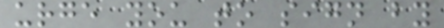urge you to sign by
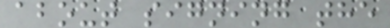about signing the
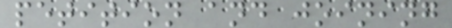petition and joining
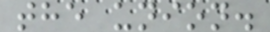the union.
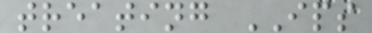treating IPS
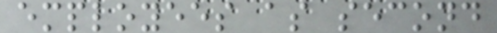employees as second
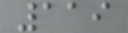119
